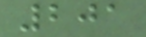201
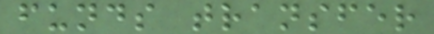funds transfer
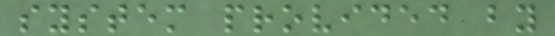system provided by
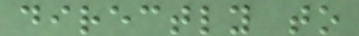directly to
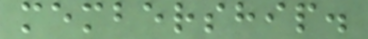membership.
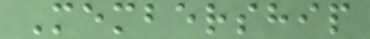Membership
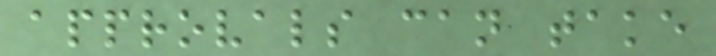approvals can take
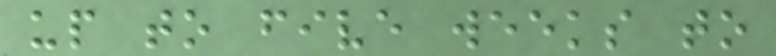up to five weeks to
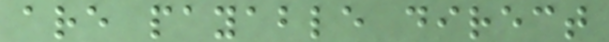are payable direct
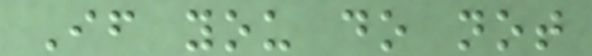If you do not
